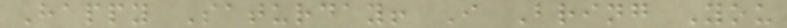Happy Saturday! I Bring You
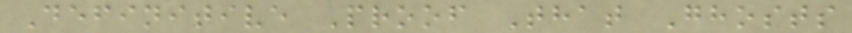Definitive Proof That Ghosts
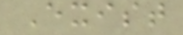Exist
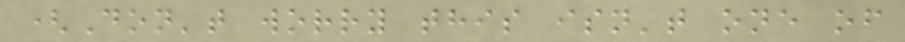(Don't worry this isn't one of
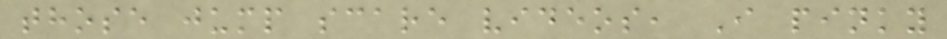those jump scare videos, I pinky
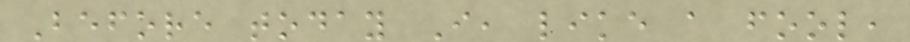Before today I, like a fool,
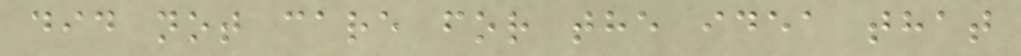did not care for the idea that
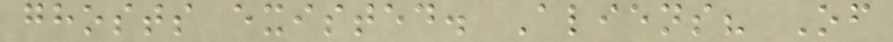ghosts existed. Aliens? Of
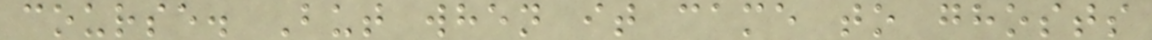course. But when it came to ghosts
